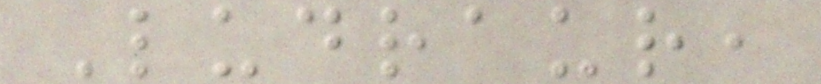Ludraur,
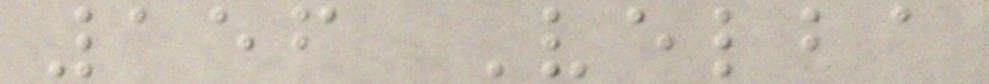156 Velba
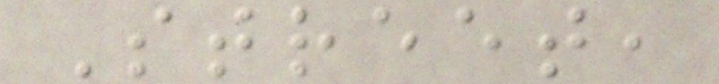Street,
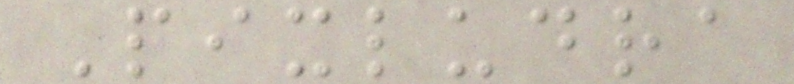Pixludra
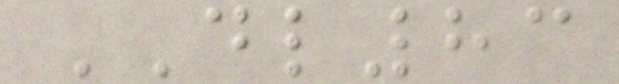DL83
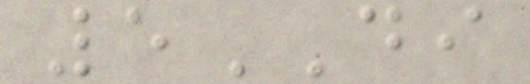5DI
